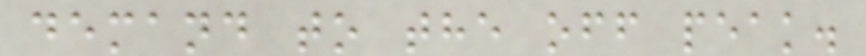demand to the off peak.
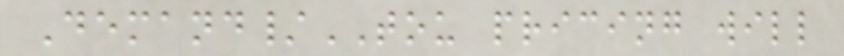Demand/TOU pricing will
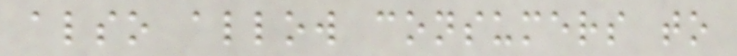also allow consumers to
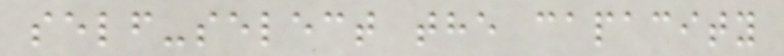self-select the capacity
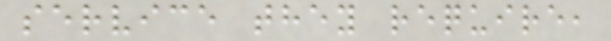service they require,
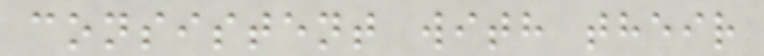consistent with their
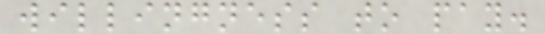willingness to pay.
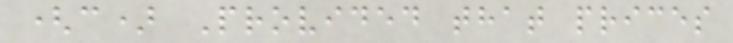(c) Provided that prices
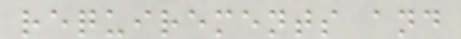requirements and
